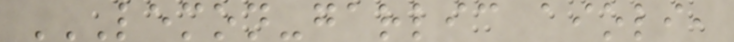LEMON-GARLIC AIOLI,
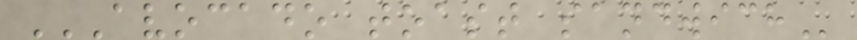AVOCADO TOAST SANDWICH
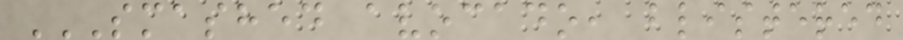SMASHED AVOCADO, BLISTERED
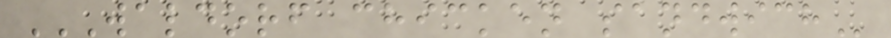WALDORF CHICKEN SANDWICH
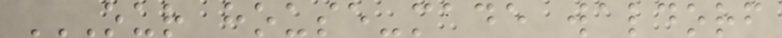OUR HOUSE-MADE WALDORF
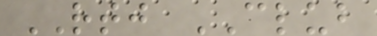RTJ CLUB
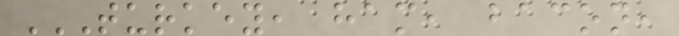TURKEY, HAM, BACON,
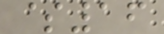$16
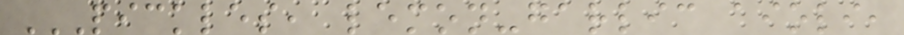PICKLES, LEMON-GARLIC AIOLI,
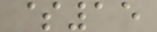$15
